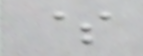$
